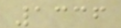1336
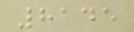8145
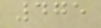475
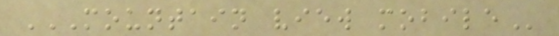MOUNTAIN VIEW MOBILE
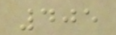405
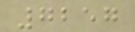7257
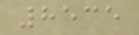8535
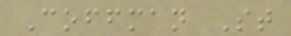Coffman St
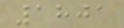1801
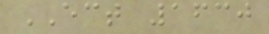ECT 1630
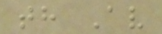th Av
